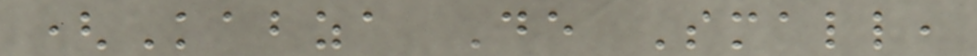(Kabza De Small,
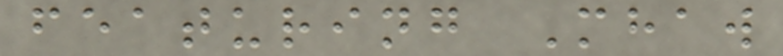featuring Mhaw
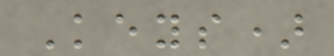Keys)
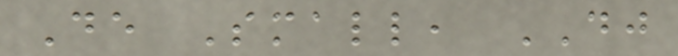De Small, DJ
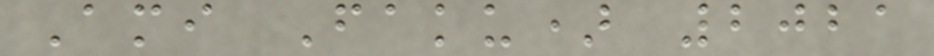Ami Faku) 2021
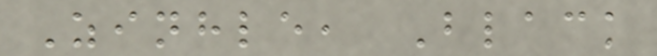Zinhle, Black
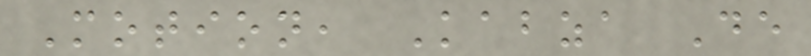Motion, Kabza De
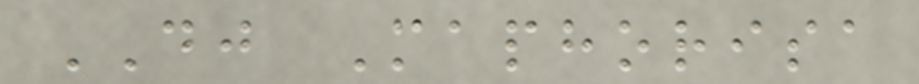DJ Maphorisa
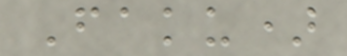Faku)
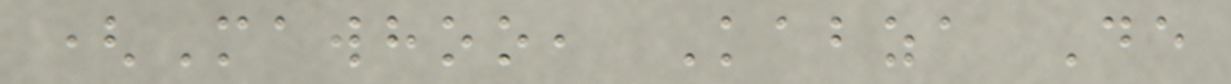(Mawhoo, Kabza De
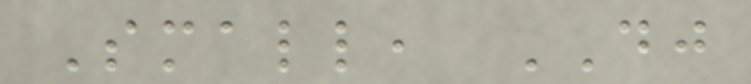Small, DJ
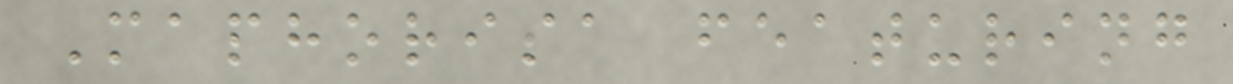Maphorisa featuring
